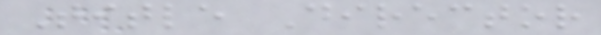Title Director
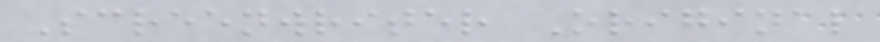Screenwriter Original
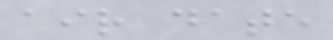air date
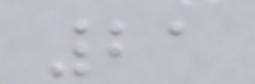21
